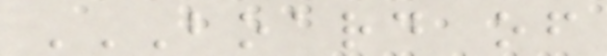BOARD OF
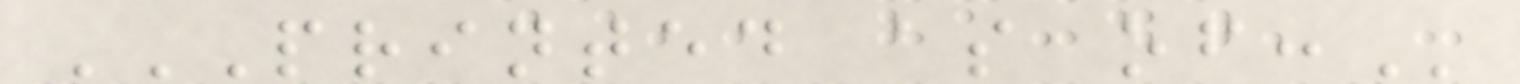PRINTED AS OF:
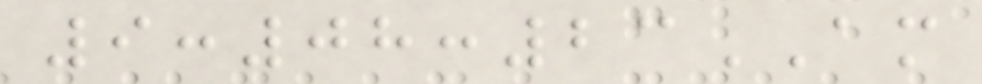9:08:23AM
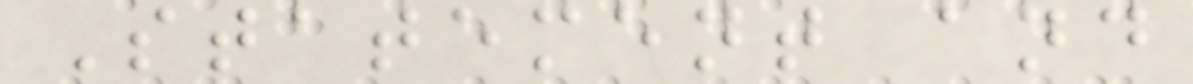Statement and
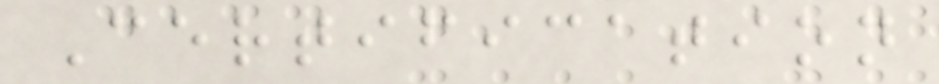Certification
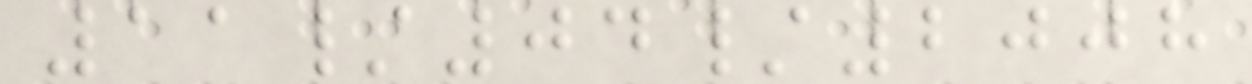11/04/2008
